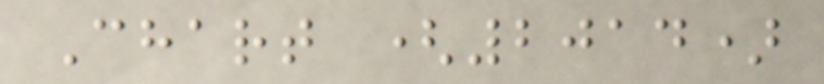Chart (2014)
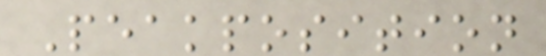Peakposition
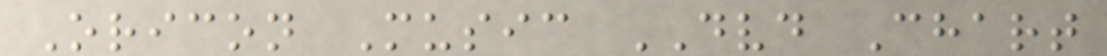Oricon Music DVD Chart
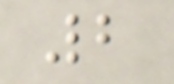2
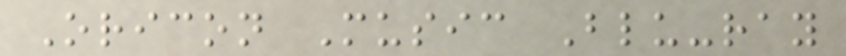Oricon Music Blu-ray
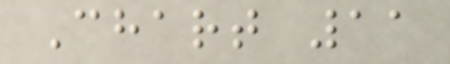Chart 11
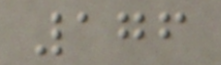176
